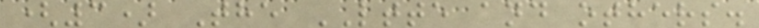(3) The LTTE and others.
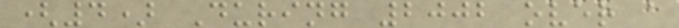(4) During 2002 over a
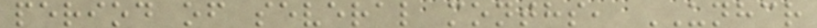period of several months, UNHCR
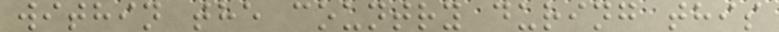within the country during this
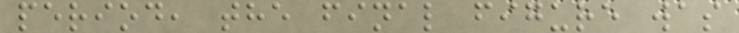period, the final figure was
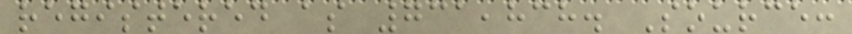registered as 731,838. Source:
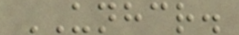UNHCR.
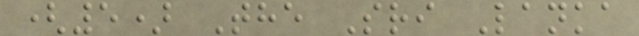(5) The Sri Lanka
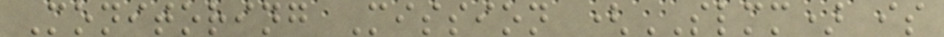Monitoring Mission (SLMM) is
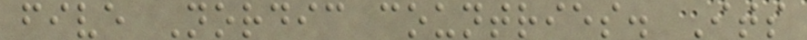five Nordic countries. Its
